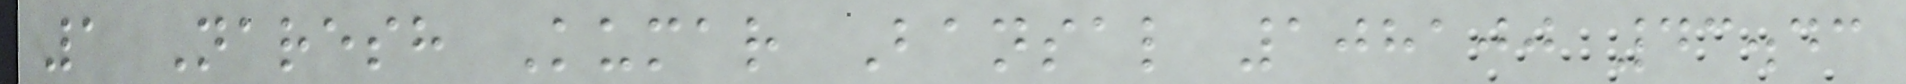1 Naresh Kumar Bansal 108100 43.43
